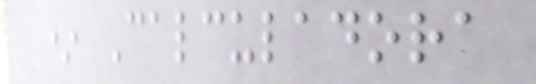* Calculadora
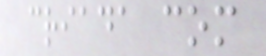criada com
